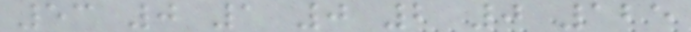53 0 1 0 2 0 125
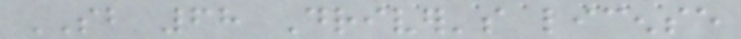SB 68 Driver's license
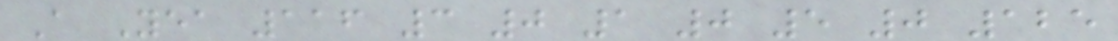A Yea 116 3 0 1 0 5 0 125
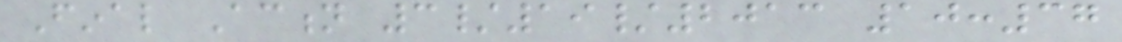Final Action 3/19/2013 10:37
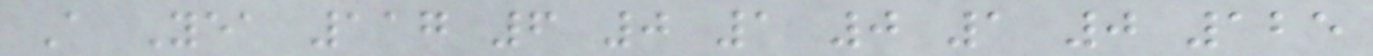A Yea 117 6 0 1 0 1 0 125
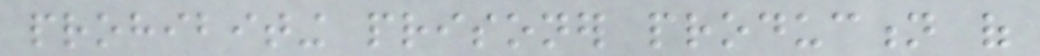prohibiting prisoner production of
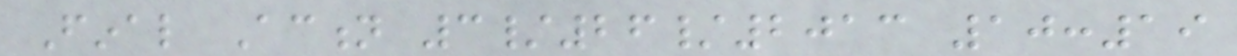Final Action 3/26/2013 10:19
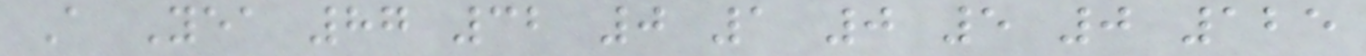A Yea 87 32 0 1 0 5 0 125
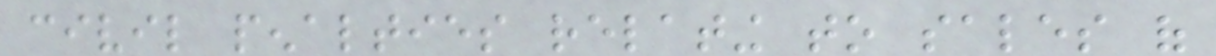civil penalties relating to sales of
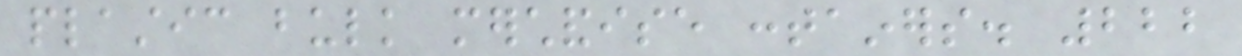plastic bulk merchandise containers. 222
